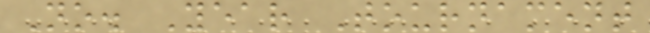No. Year Tournament
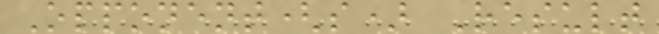Opponent(s) Result
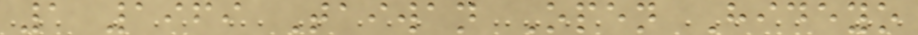1 1969 Taiwan Open Hideyo
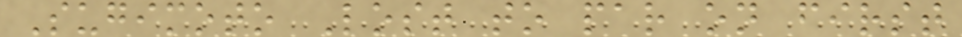Sugimoto Lost to par on first
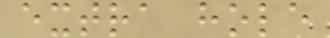extra hole
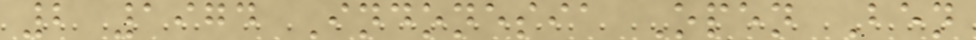2 1974 Indonesia Open Ben
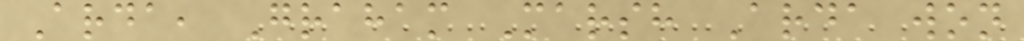Arda, Graham Marsh Arda won
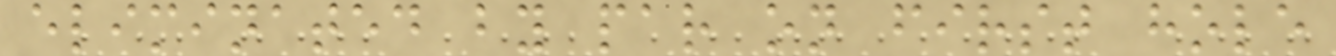eliminated by par on first hole
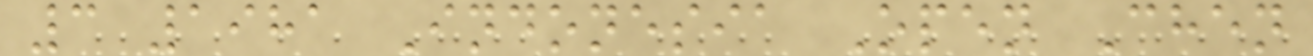3 1981 Indonesia Open Chen
